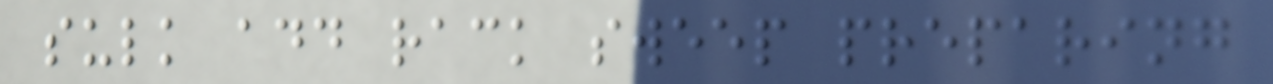sulk add rack sweep preparing
